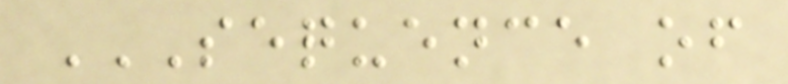SEQUENCE OF
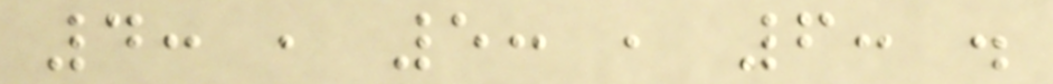4: , 5: , 6: .
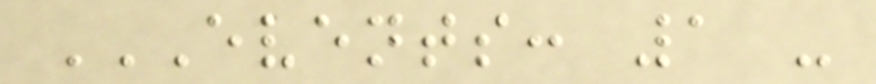EVENTS: 1 -
